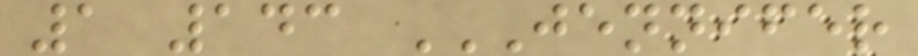1 143 JENNIFER
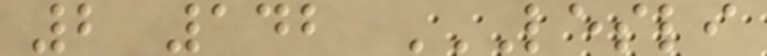2 142 LESLI
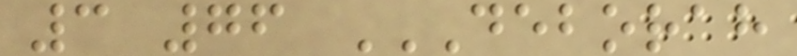3 76 DEBORAH
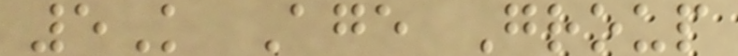5K Age Group
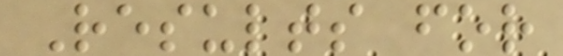Results for
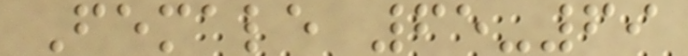Female 65-69
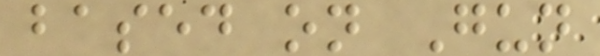based on Gun
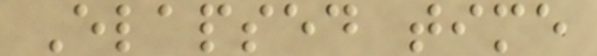Elapsed time
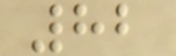82
